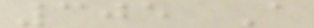305 A
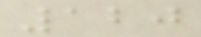120
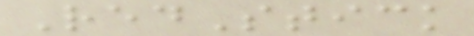RedStick
